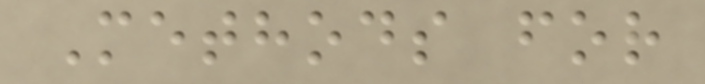Methods for
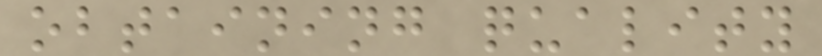obtaining quality
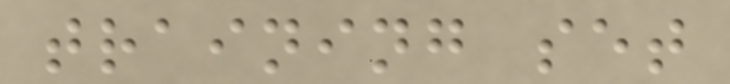training set
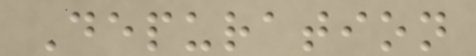Depuration
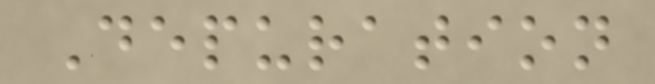Depuration
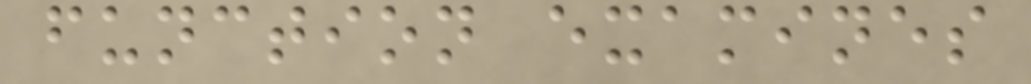function examines
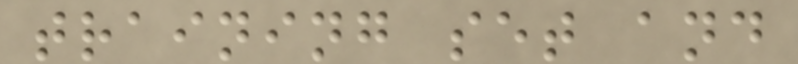training set and
